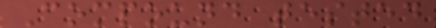Compound tested
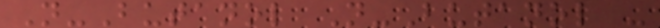N-Butanol N-Butanol -
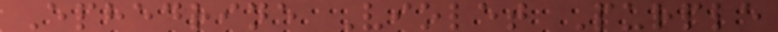Ephedrine Violet Purple
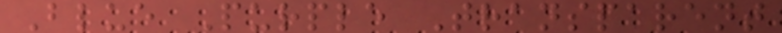Blue Purple Transparent
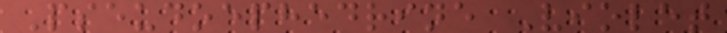Pseudoephedrine Violet
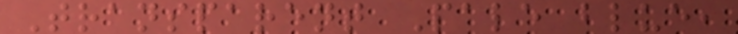Transparent Pale blue,
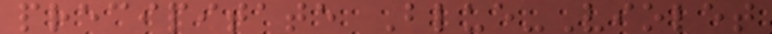precipitate Blue-Violet
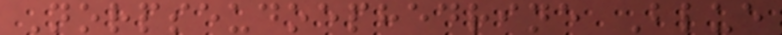Norpseudoephedrine Blue
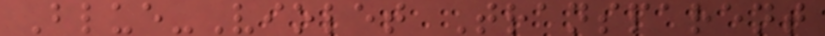Blue-Violet Transparent
